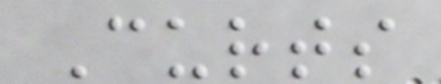Curts
